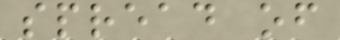spread of
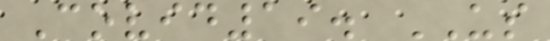Covid19. US
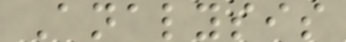Analysis
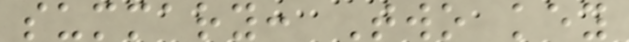summary: Two key
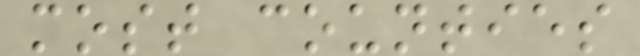most counties
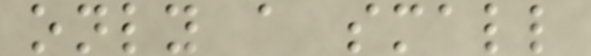only a small
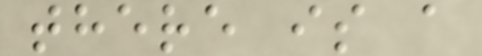there is a
